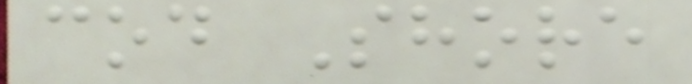cod Shore
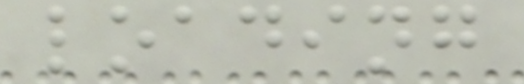loading
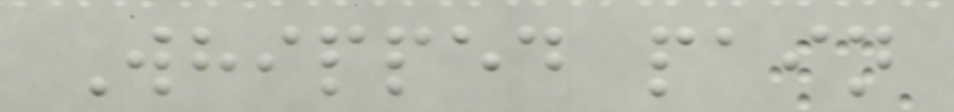Whipped pain
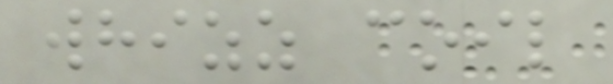whizz coil
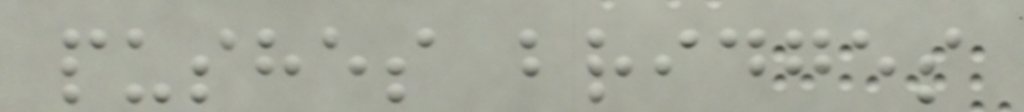pushes bridges
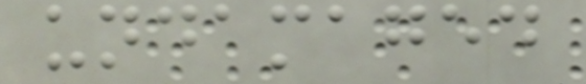undamaged
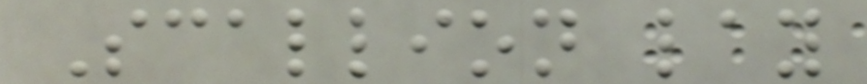Scallion lay
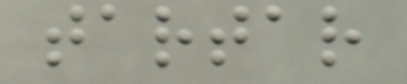tartar
